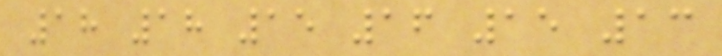18 18 15 16 15 13
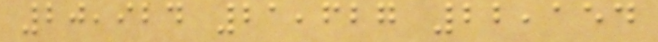20,924 21,627 22,154
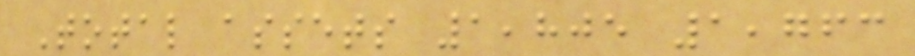Total assets 1,805 1,763
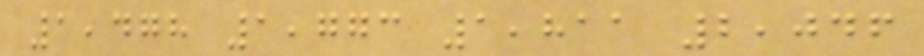1,478 1,773 1,811 2,046
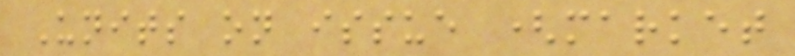Units on issue (market
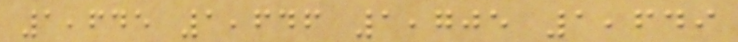1,645 1,646 1,705 1,649
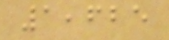1,625
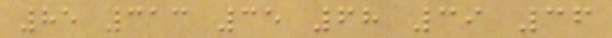85 313 35 68 39 36
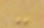-
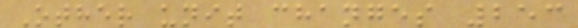Other unit changes 253
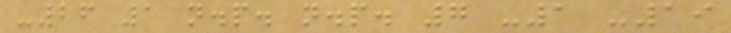-26 1 n.p. n.p. 7 -1 -19
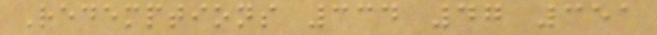Redemptions 334 47 351
